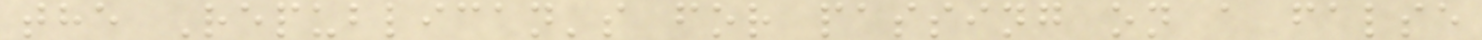the Republican's for passing on a false
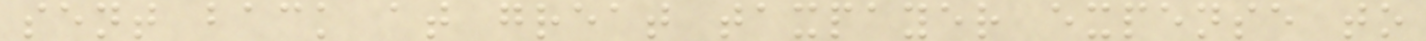sent back at great taxpayer expense to
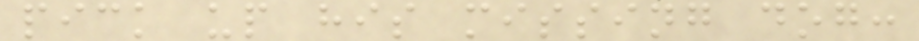pick up his missing dog:
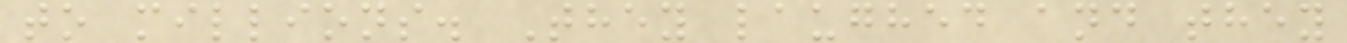to millions. They laughed and they
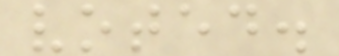voted.
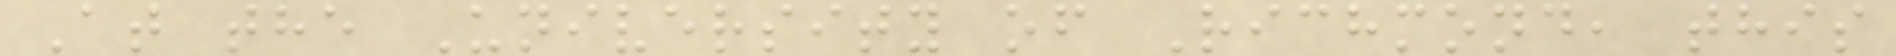At the University of Richmond, this
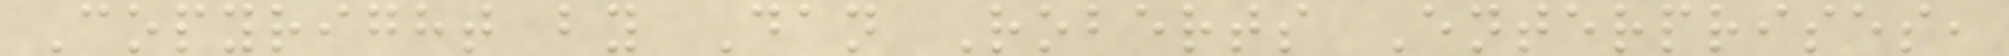Copyright by Dan Roberts Enterprises,
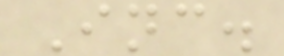Inc.
